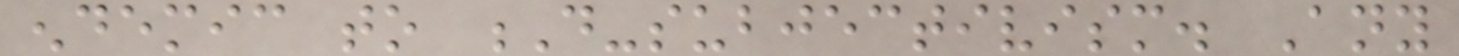endemic to D-subjectivism. Any
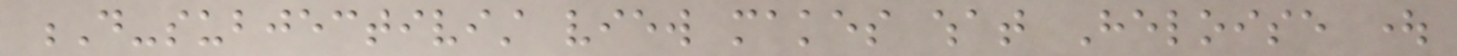D-subjectivist view makes what Heloise ought
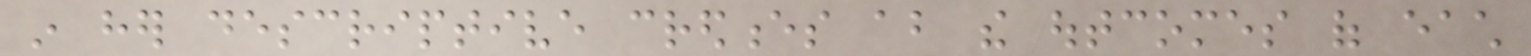in her descriptive credences about the outcomes of each
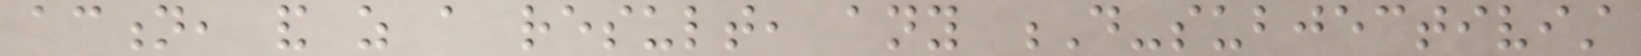action, and as a result, any D-subjectivist
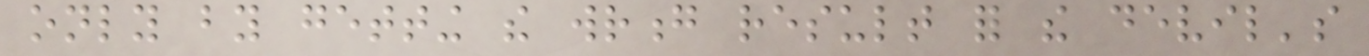only by getting the wrong result for the devil's
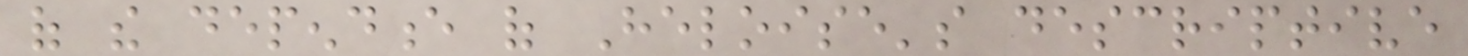of the dependence of Heloise's descriptive
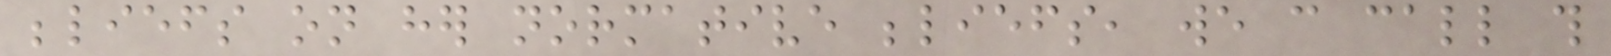beliefs on her normative beliefs, we can call this
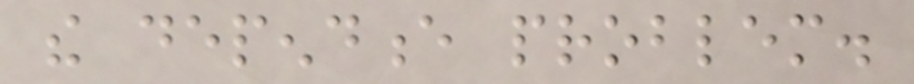the dependence problem.
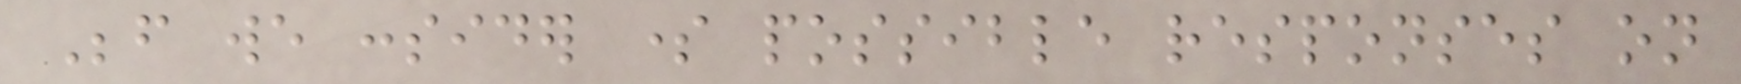Before we consider some possible responses on
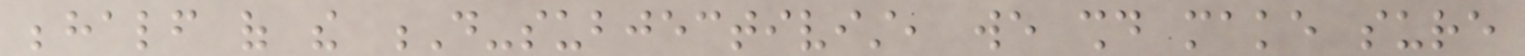behalf of the D-subjectivist, we should make sure
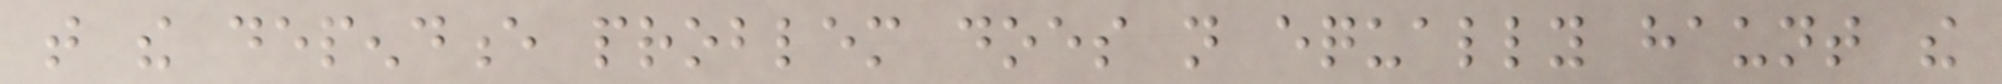that the dependence problem does not equally haunt the
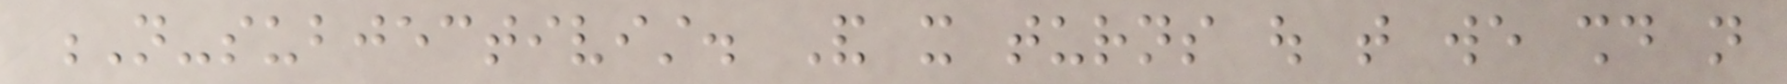N-subjectivist. And it turns out that we should not
